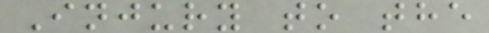Injury to the
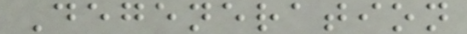Degeneration
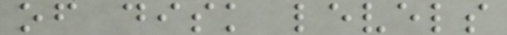of disk levels
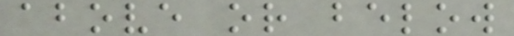above or below
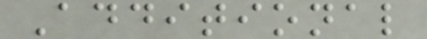Additional
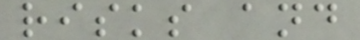risks and
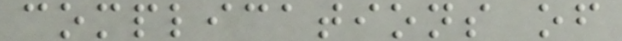complications of
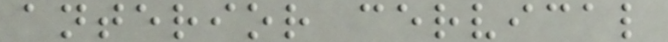anterior cervical
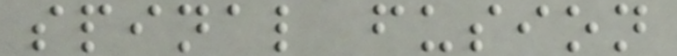spinal fusion
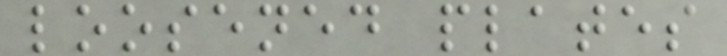loosened plates
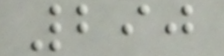290
